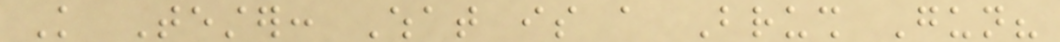Knowledge Tester: What is a Brush Gun?
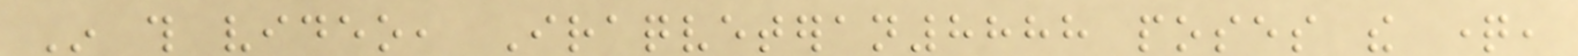In this video, Iraqveteran8888 poses the question,
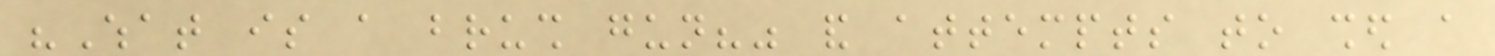"What is a brush gun?" and attempts to shed a
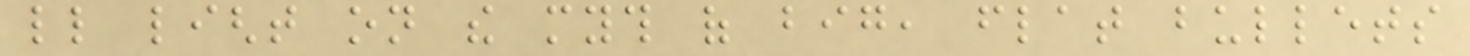little light on the myth of big, flat bullets
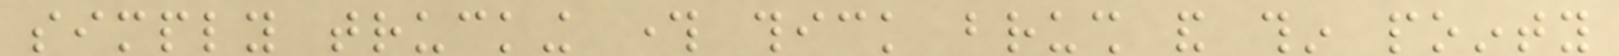simply trucking through thick brush and thin pointy
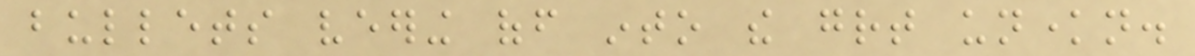bullets veering off into the great unknown.
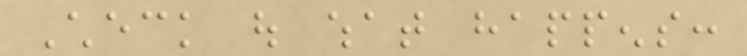Check out what happens:
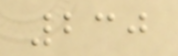230
